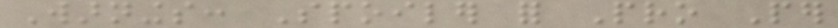Warnings: Spoiler for Pro Per
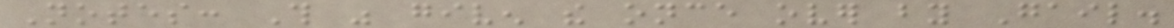Notes: This was given the once over by Gail.
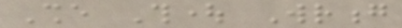She Thought Wrong
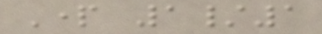Part 1/1
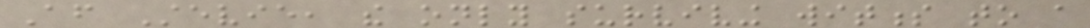After Stevie, the only surviving witness to a
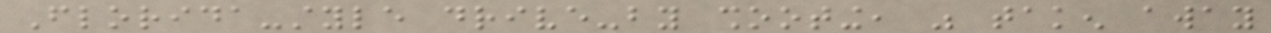Florida-style drive-by shooting, was taken away
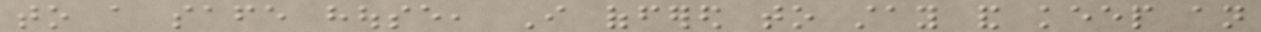to a safe house, I offered to stay and keep an
